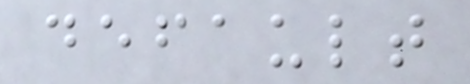default
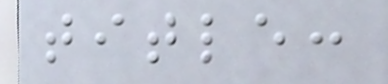title:
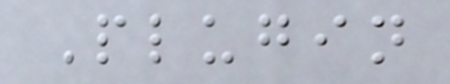Plugin
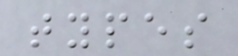types
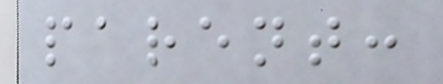parent:
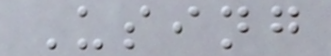Using
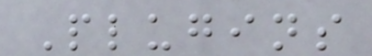Plugins
